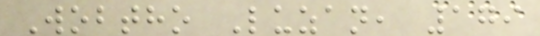Wobtho Luzan, 179
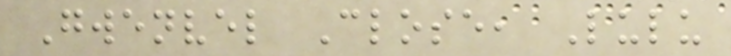Gwenvel Close, Lulu
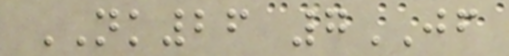NK26 7JF
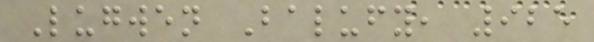Lugwen Balufy, 925
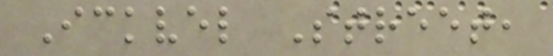Ickvel Street,
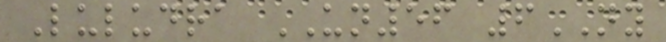Luludra UN56 6NY
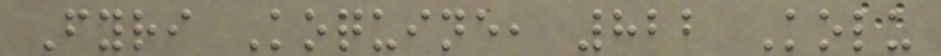Fyri Koquine, 822 Kolu
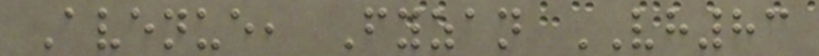Avenue, Fyzan VH83
